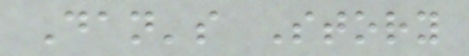Dan's Story
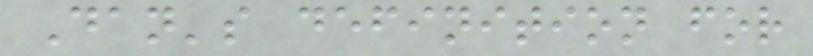Dan's definition for
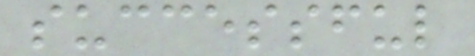successful
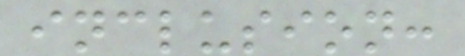inclusion:
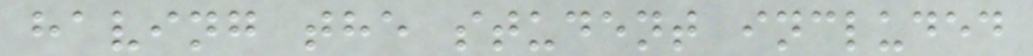having the student included
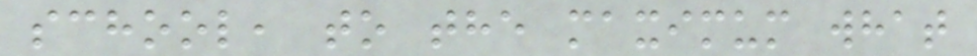school, to the maximum what
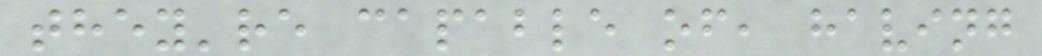they're capable of, having
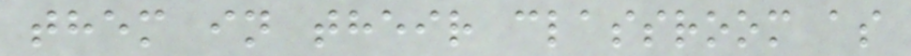them in their classroom as
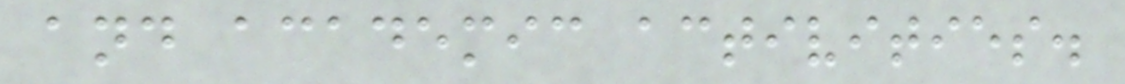and academic activities.
